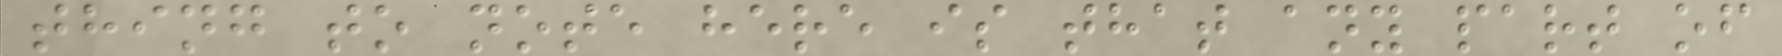thing to note here is that any part of
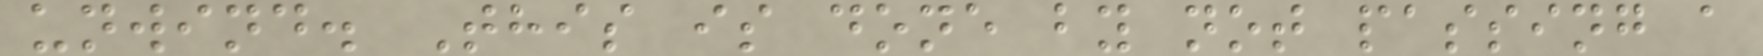unwind. This is done by not passing a
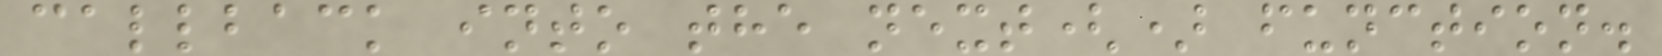callback into the next() function.
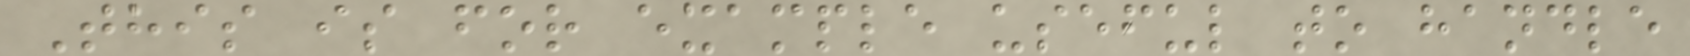This is for example useful to handle
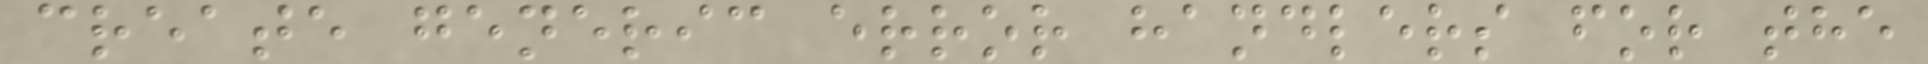create generic error handlers for the
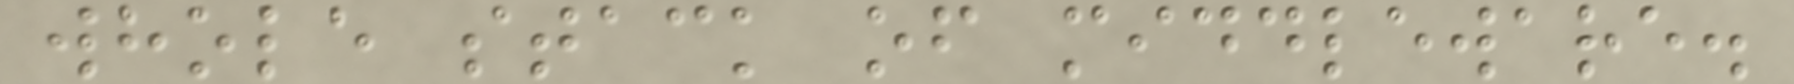whole stack of middleware.
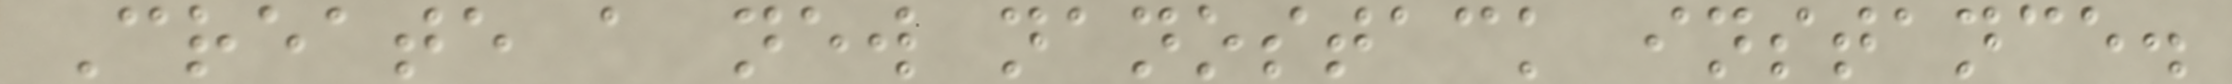Create a new nanostack instance.
